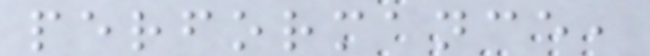performance,
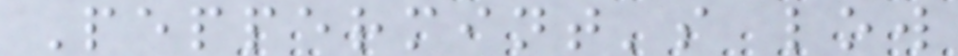Peppermint's low
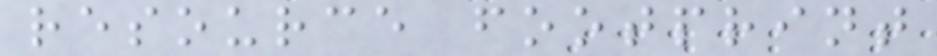resource footprint
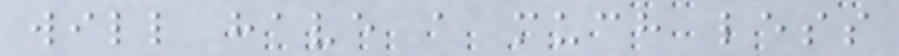will have a much less
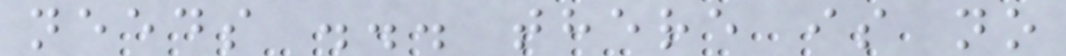needs ... there is no
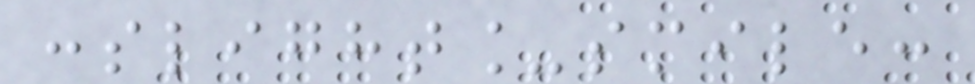:slight_smile:
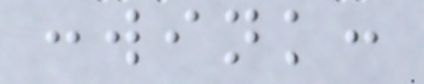:wink:
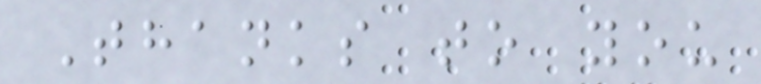Thanks to you
